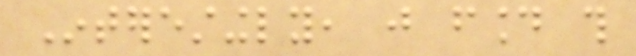Interestingly, just found this
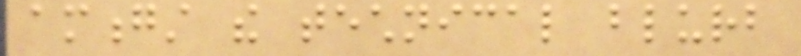amongst the technical blurb
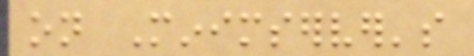on Minimserver's
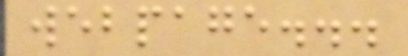webpage...
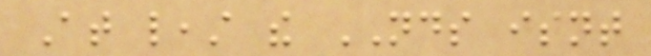At least the NDS isnt
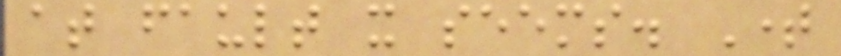at fault it seems. Time
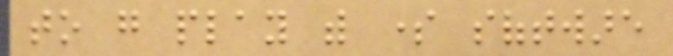to go play with some software
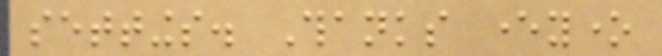settings. Thanks everyone
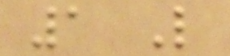1 Like
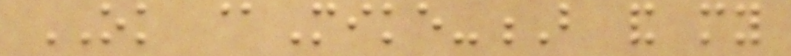OK @Mike-B and my
